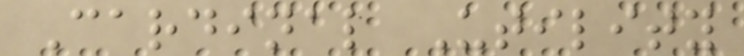Cardinal Utility
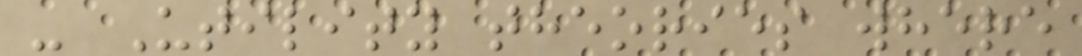- Utility theories where
